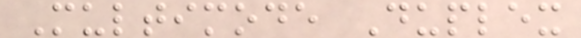Multimode Duplex
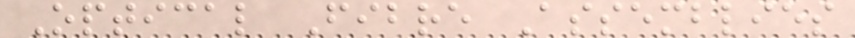Optical Fibre Assemblies
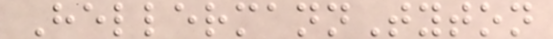HellermannTyton
